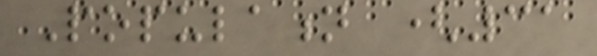Population (31
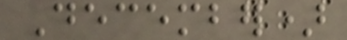December)
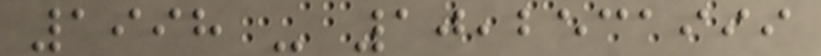1998 - 10,2531999
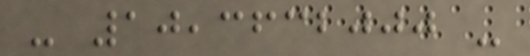- 10,3632000 -
